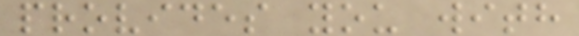provides you with
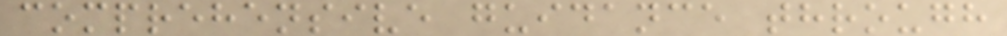comprehensive guidance through
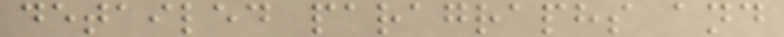detailed paragraphs and
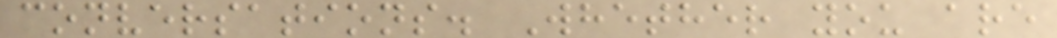conversations. Whether you are
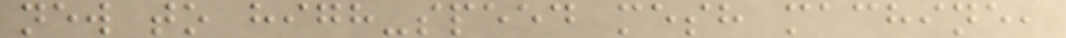new to high-speed mesh machine,
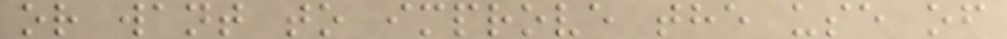or want to improve the use of
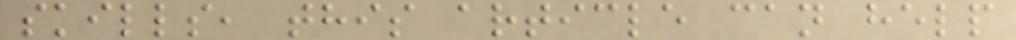skills, this article can help
